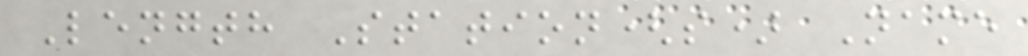Length Station(s) Name
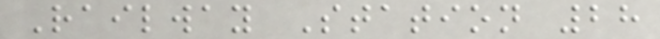Railway Station 28
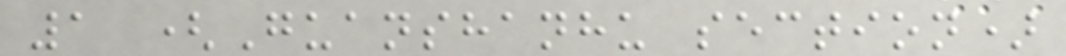1 (Guanshanhu section)
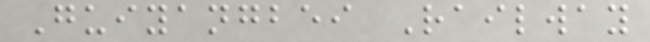Guiyangbei Railway
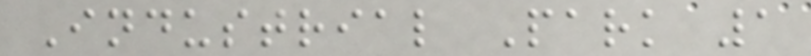Industrial Park 1
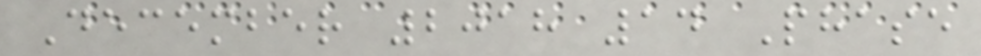December 2018 14 Phase
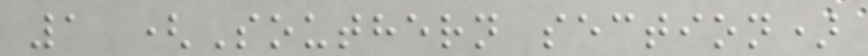1 (Southern section)
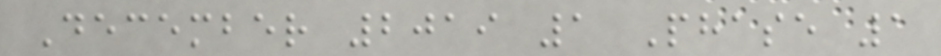December 2019 1 Phase 1
